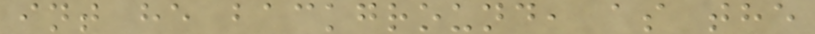int he background, as the
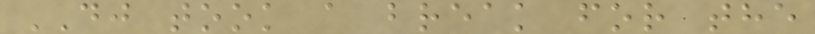DJ took a break for the
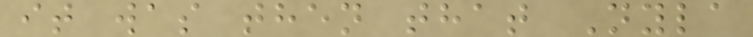it was then that Nyla
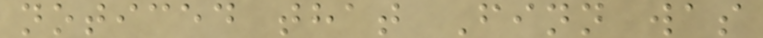noticed that Finn was
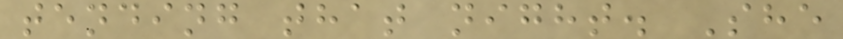tending that night. She
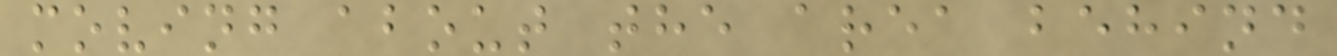moving about the area behind
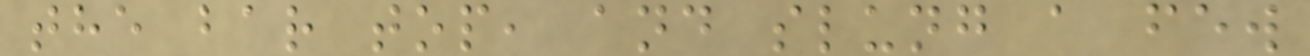the bar top, and slung a few
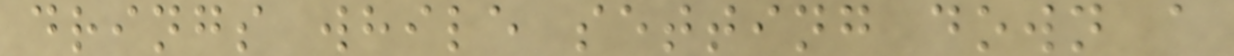drings while setting down a
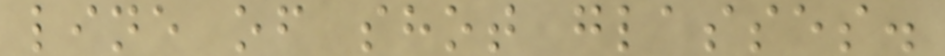line of shot glasses.
